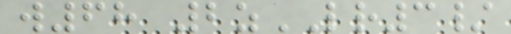w68 2zLR3/
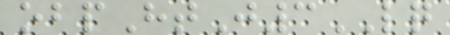obpHtJ3LQ
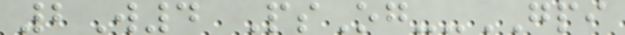2W4 PsOg--GPI
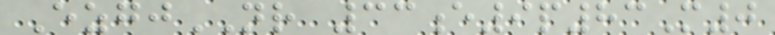EzgjNR 33e9p83M0
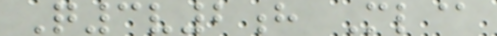Q3v2h Ml@
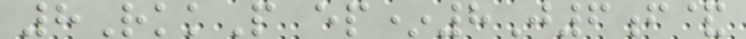8RkkP ep*8J6f&
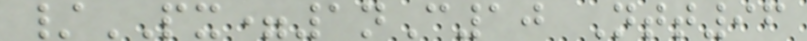/PX=1nC10 Ntt96
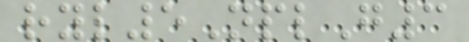ryl5NplG3
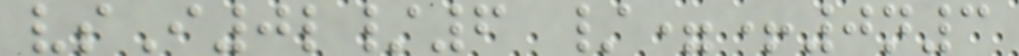vsI0l/6 /=+0n3
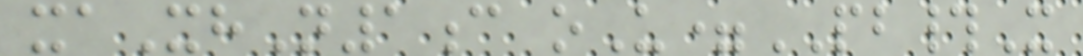xaXhN1c oU=PB#X
